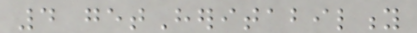4 getHeritability
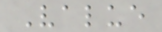Value
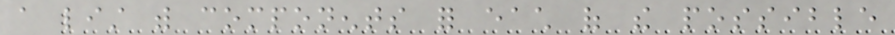a list with components for each of the possible
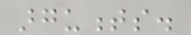arguments.
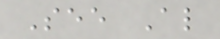See Also
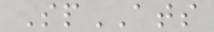SpATS
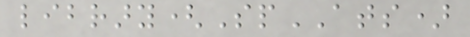library(SpATS)
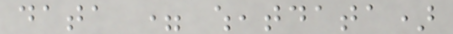data = wheatdata)
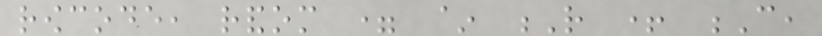rowcode, random = ~ R + C,
